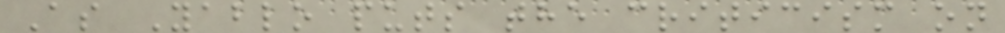As Yablo puts the criticism on
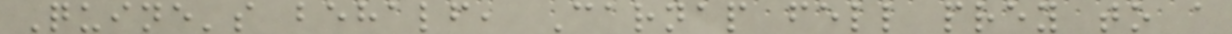Quine's behalf, Carnap fell prey to a
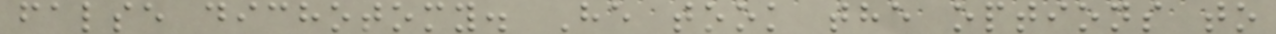false dichotomy. He took the options to
